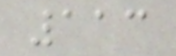113
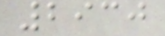2930
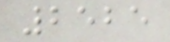2525
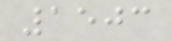1503
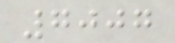7007
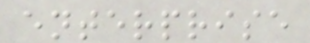enterprise
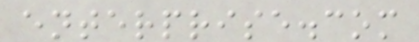enterprise.com
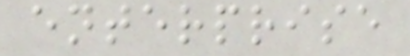enterprise
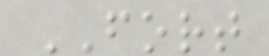FORT
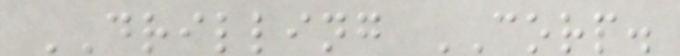DRILLING CORP.
